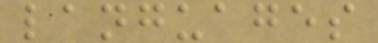languages
